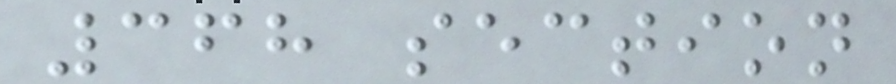368 section
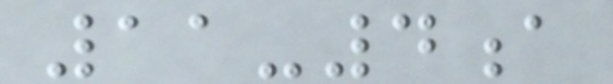11-4a
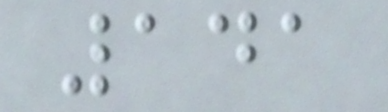141
